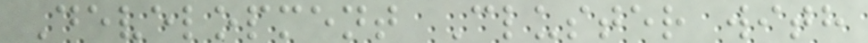Development Cluster with
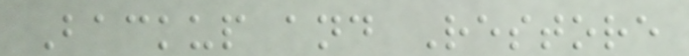Backup and Restore
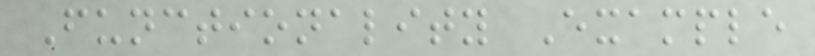Functionality Example
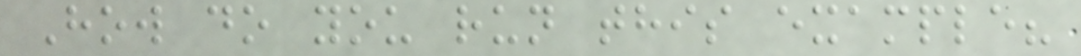How do you run this example?
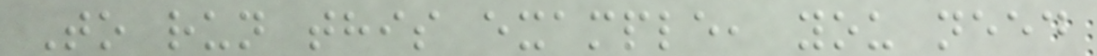To run this example, you need
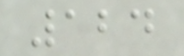124
